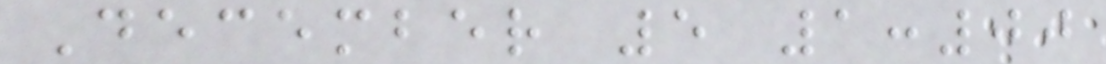December 5 1:00
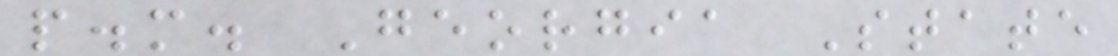p.m. Georgia State
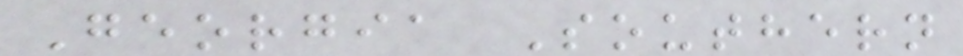Georgia Southern
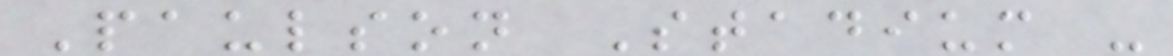Paulson Stadium -
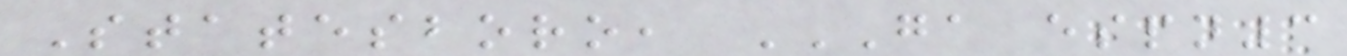Statesboro, GA ESPN3
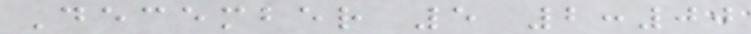December 5 2:00
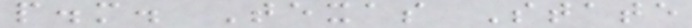p.m. Texas State
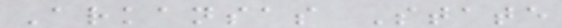Arkansas State
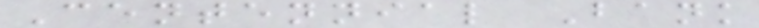Centennial Bank
